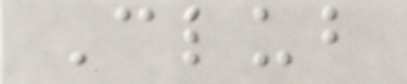Club
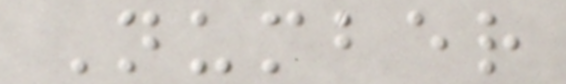Number
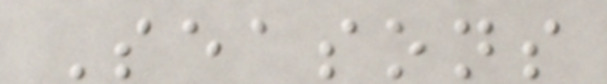Seasons
